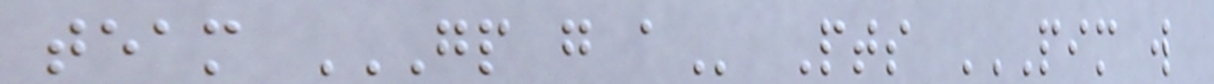team GP G A Pts PIM W
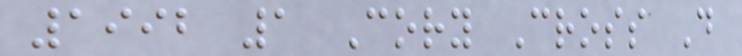1992 1 Cory Cross D
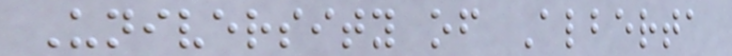University of Alberta
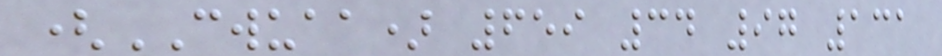(CWUAA) 659 34 97 131
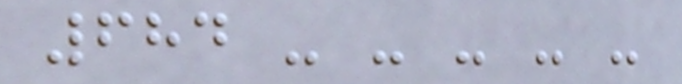684 - - - - -
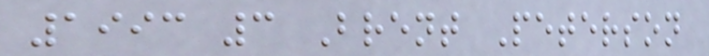1993 3 Brent Peterson
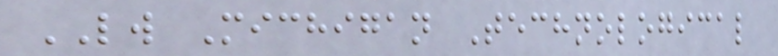LW Michigan Technological
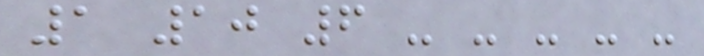1 10 6 - - - - -
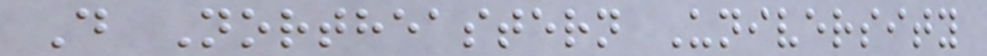D Northeastern University
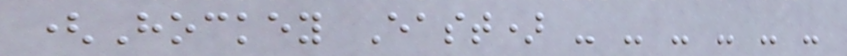(Hockey East) - - - - - -
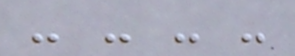- - - -
